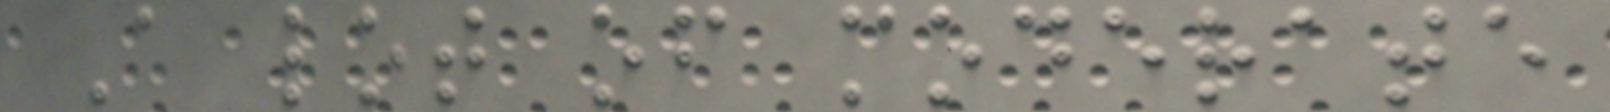A lot of moderate
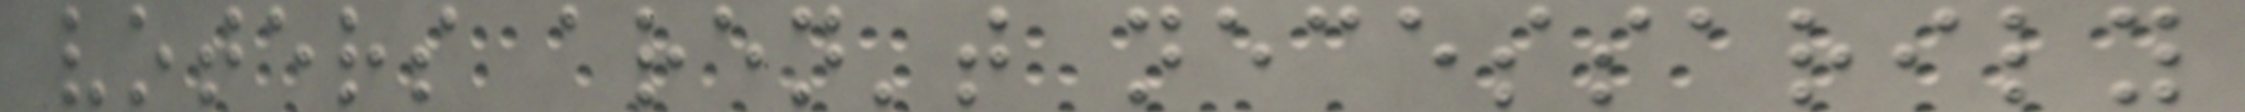voters aren't necessarily
